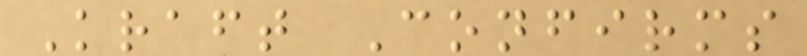Kraft Confirms
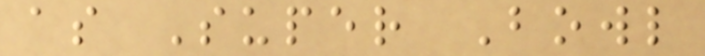as Super Bowl
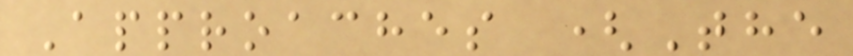Approaches (The
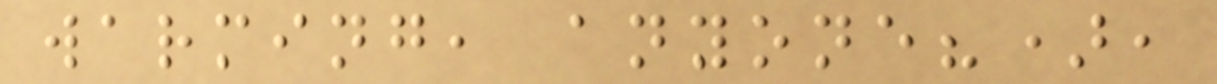warming, anyone?),
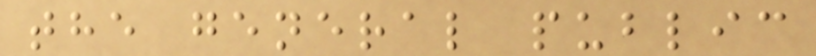the general public
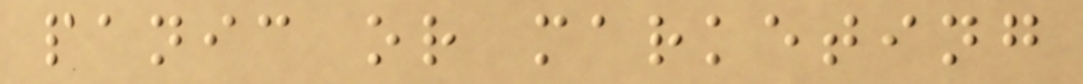panic or marketing
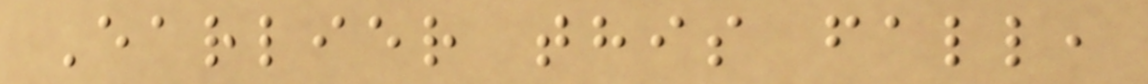Earlier this fall,
